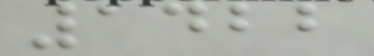1422
